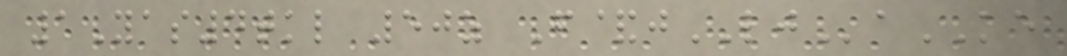1Yas4tkl 50z F&jLJaKE
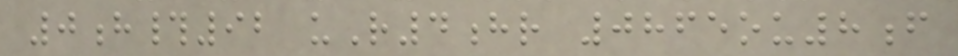0h#92 uR4hr 0865ou8f
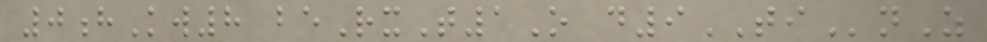0hKw8 beRxT1O d9TInZ
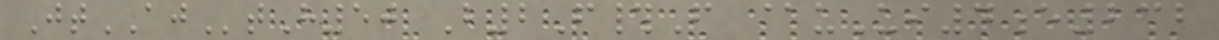JtAJtH50 B2F#F @uUi4e232
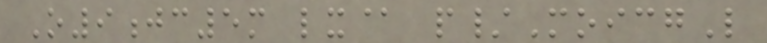O9jc5m lx@ p/MoicgL
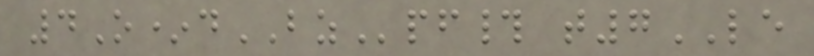4O*dBZpf# t7LE
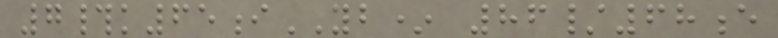7#k65iYB* 86/68e
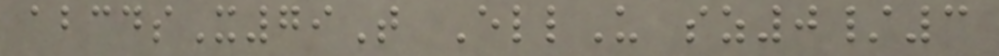abcdsX79T EllU sz0/3
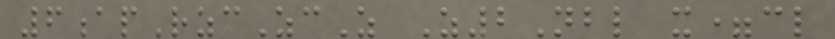6apRzcZcZ Z2Nbl x=cl
